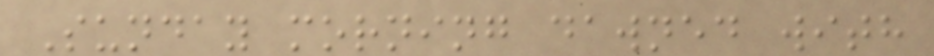Sunday morning dawned with
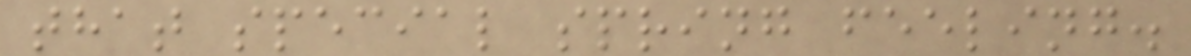that special spring feeling.
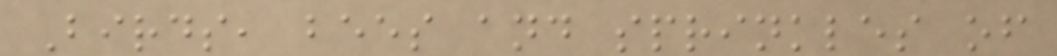Birds, bees and sprinkles of
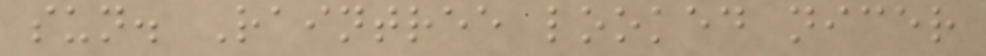sun. Raintree looked nicer
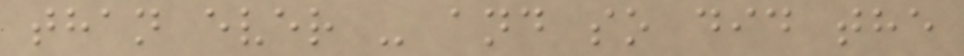than ever - and so did the
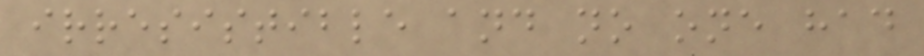irresistible and no one had
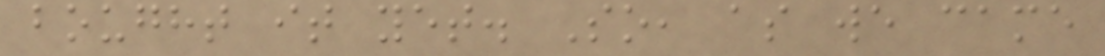bought it yet. So, as we came
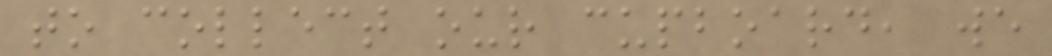to collect our cupboard, we
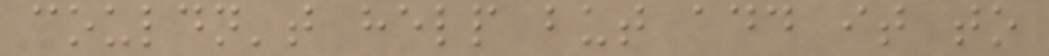couldn't help but add it to
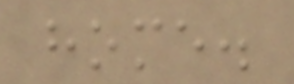home.
